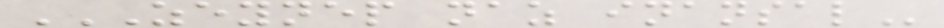ZEYNEP NAZ INANSAL
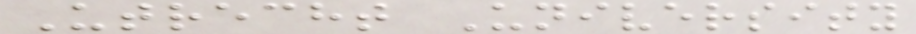Utrecht University
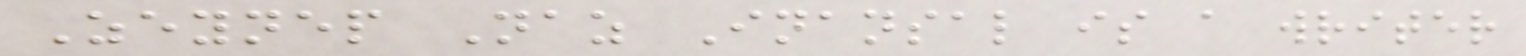Zeynep Naz Inansal is a writer
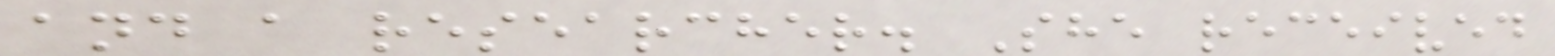and a researcher. She received
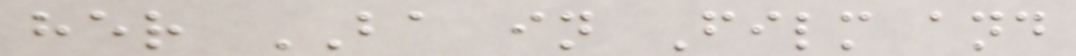her BA in Film and
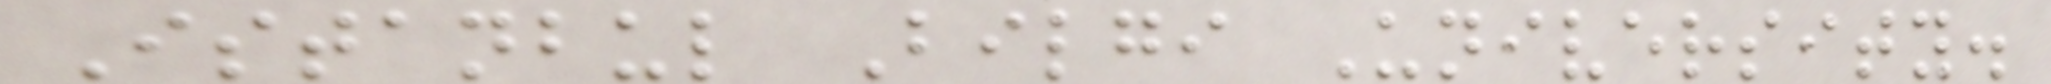Istanbul Bilgi University.
